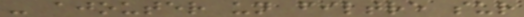- ajouter un filtre sur
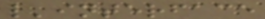l'interface
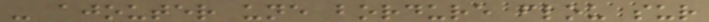- ajouter une bordure flou sur
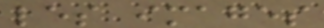les images
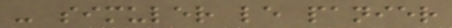- simuler le panier
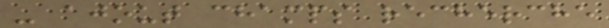- ajout champs recherche
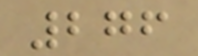276
